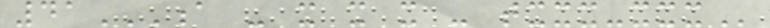41A - X X X - TXXX-XXX
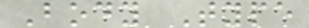Body Type
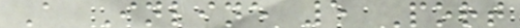A Inline 5 Port
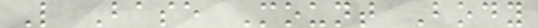L Base Mount Body
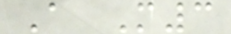A M3
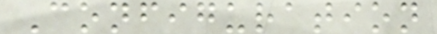Configuration
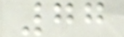77
